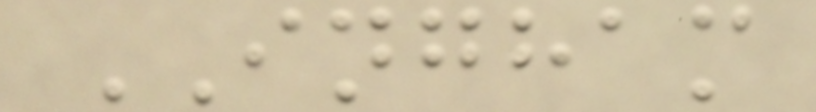INGHAM
